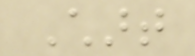Chart
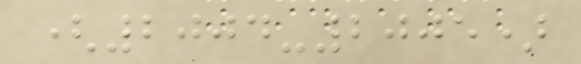(2004-2005)
